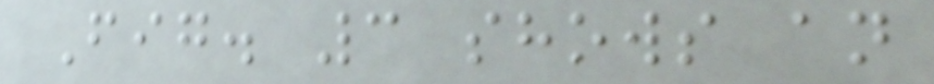Fig. 3 shows an
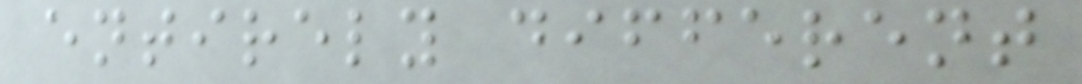entirely different
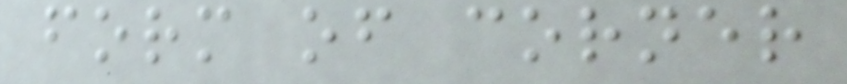form of corner
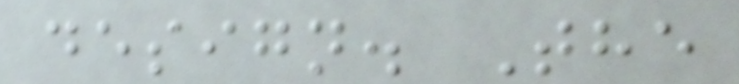design. The
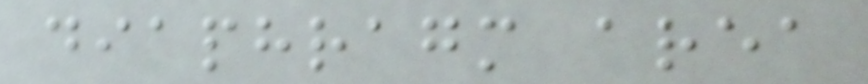diaphragm area
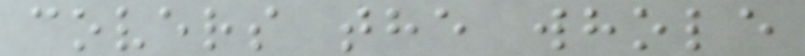covers the whole
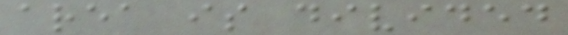area is divided
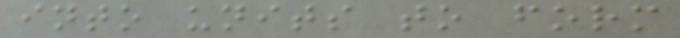into units to form
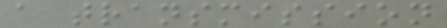a transmission
